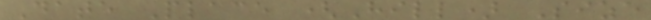Date Place (Hill) Size
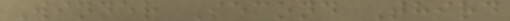Winner Second Third
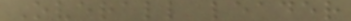Overall leader
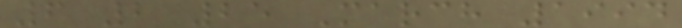6 2 25 March 1994
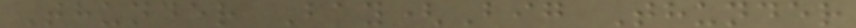Thunder Bay(Big Thunder
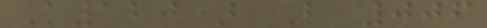K120) L 006
